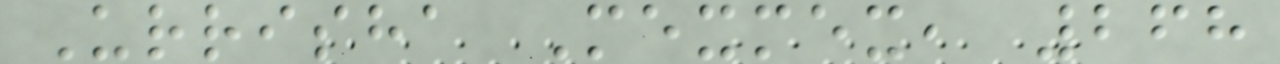Urrisha Mexmex, 268
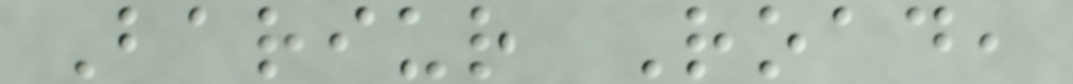Bariur Road,
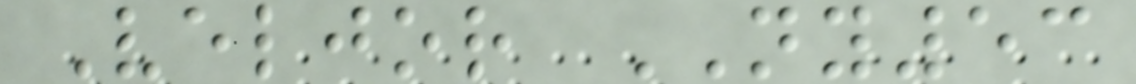Veljor NY53
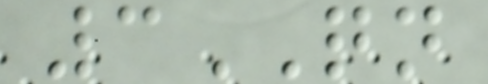3QN
